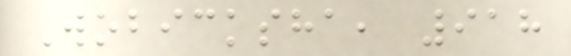Wobicksha, 918
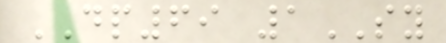DP69 1SY
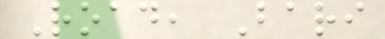Road, Bari
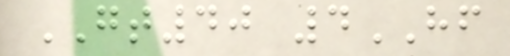GT40 4HF
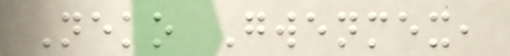Neko Gwenmex,
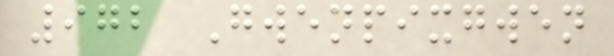972 Gwenpixgwen
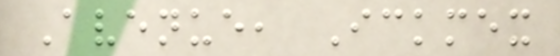Avenue, Ickmex
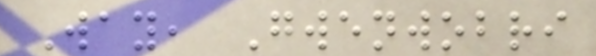Way, Gwenwobri
